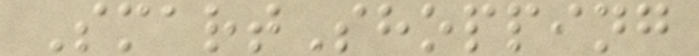SmartShopping
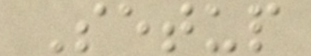Setup
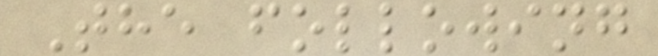The following
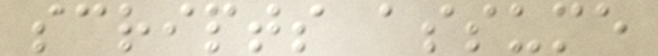scripts assume
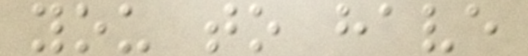you to have
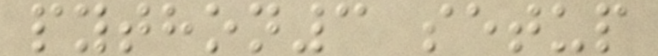python3 setup
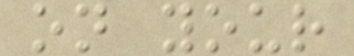on your
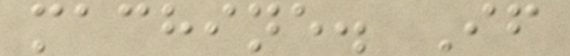machine. If
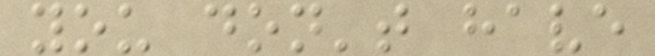you don't have
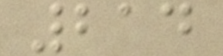214
